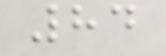84
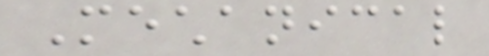Mechanical
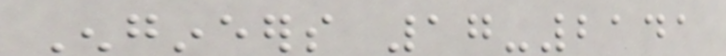Engineers 17-2141
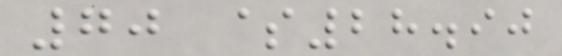70 $28.90
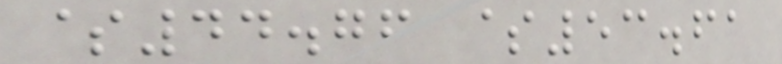$44.76 $53.61
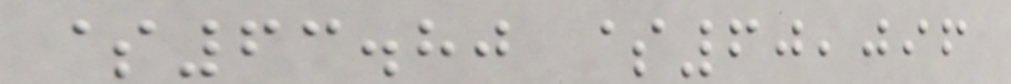$63.80 $60,096
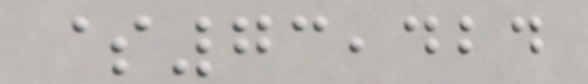$73,424
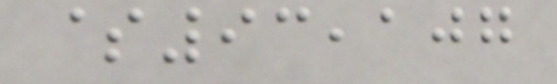$93,107
